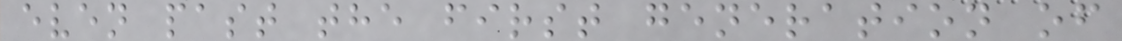even past the first generation of
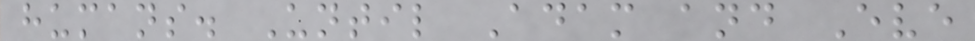humans. Until Adam and Eve
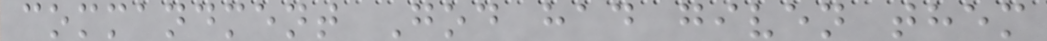commandment God had given them
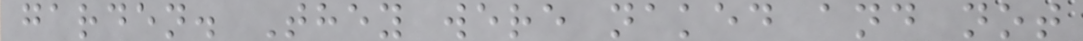garden. They were naked and not
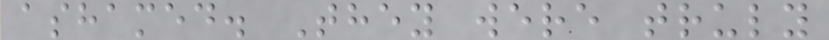ashamed. They were truly
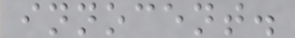innocent.
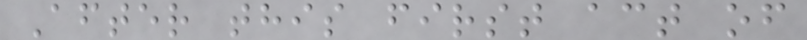After this first act of
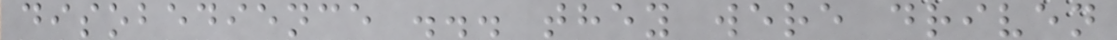disobedience ... they were driven
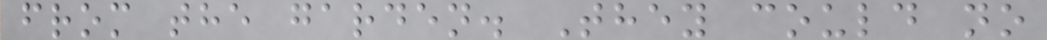from the garden. They could no
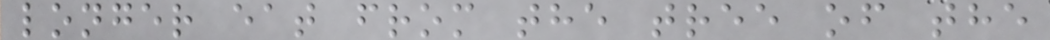longer eat from the tree of the
